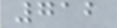712
